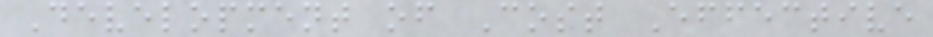Development of Cost Effective
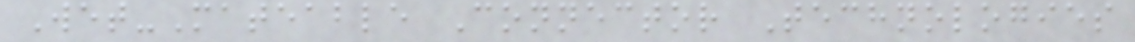Wet-Mateable Connector Technologies
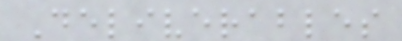Deliverables
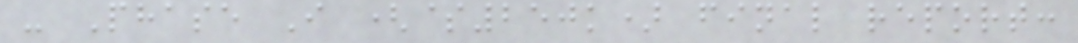- Phase I ($250k) final report:
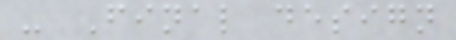- Final design
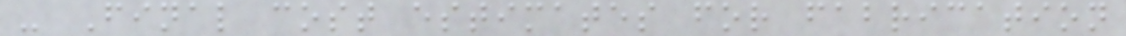- Final cost estimates for fabrication
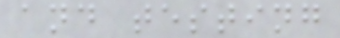and testing
